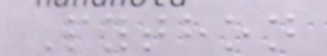Python
